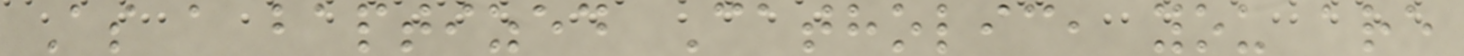As a baptized Catholic, you are
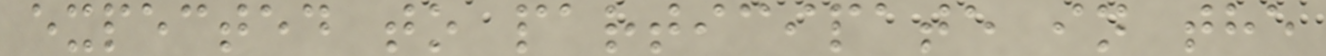expected to participate in the
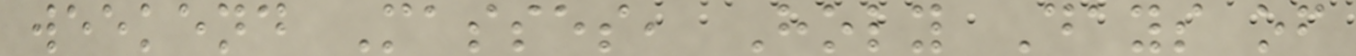weekend Masses, Holy Days of
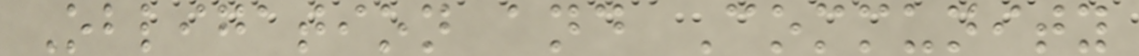Obligation and Community
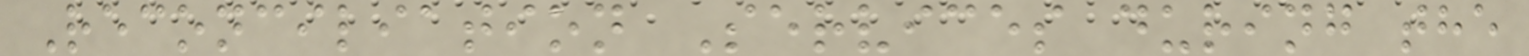Reconciliation Services during the
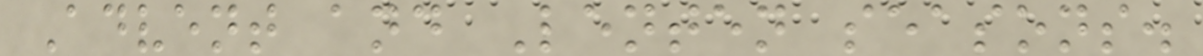Advent and Lenten seasons.
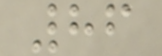86
